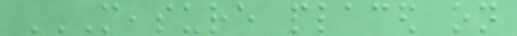MEASURE PLACED ON
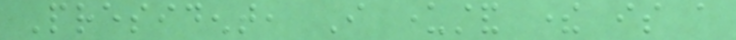President, I understand there is a
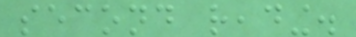second reading.
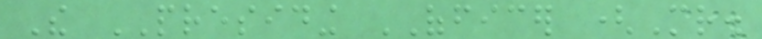The PRESIDING OFFICER (Mr.
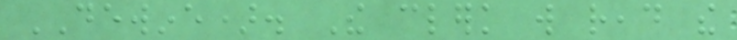DEWINE). The clerk will read the
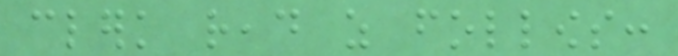clerk read as follows:
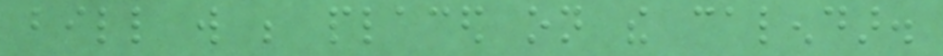bill will be placed on the calendar.
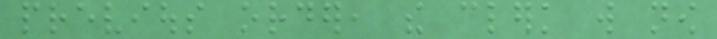previous order, the clerk will now
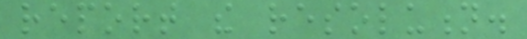report the resolution.
